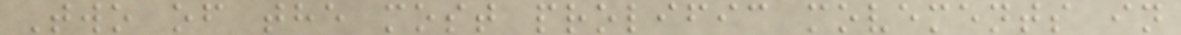Two of the most prolific movements in
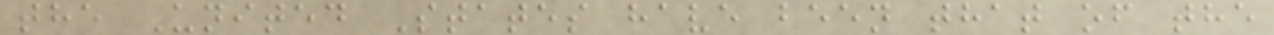the United States have been that of the
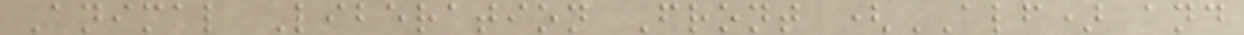Animal Liberation Front (ALF) and
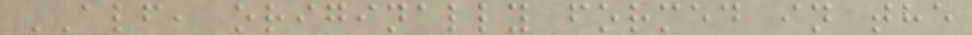ALF, originally formed in the
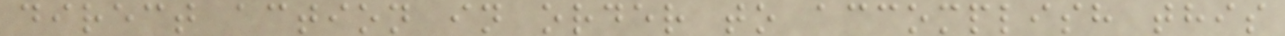direct action in order to accomplish this
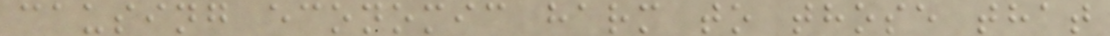causing economic harm to those that
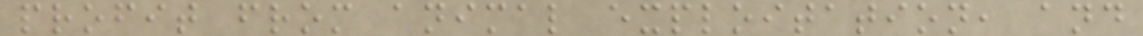profit from animal exploitation, and
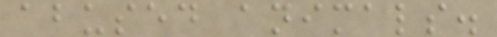abused animals.
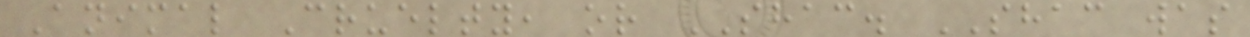Animal Cruelty, or SHAC. SHAC was
